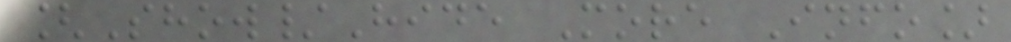[Show/Hide More Info]
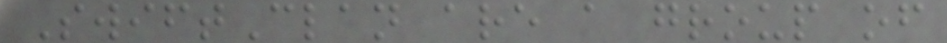SwiftClan are a group of
